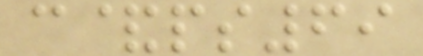c&ps69
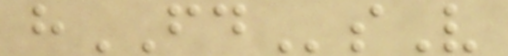hFDsV
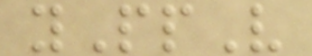yPpV
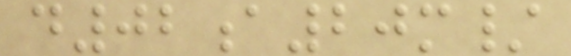d02a20m/
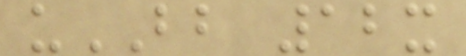uBB 12x
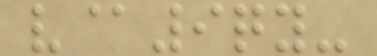v@9qy-
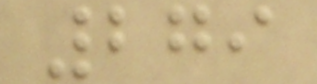279
